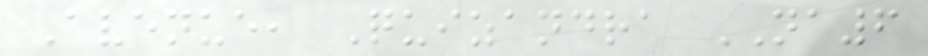Avenue, Quizandra NA6
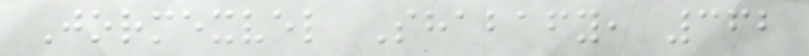Jormexvel Shabafy, 362
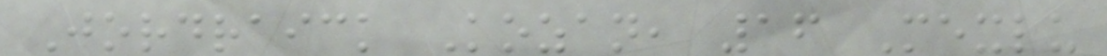Jordraick Kozan, 16 Mexlu
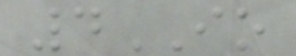4IO
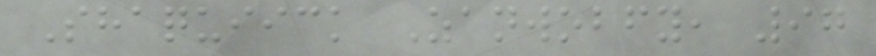Shaquiick Zanwobfy, 97
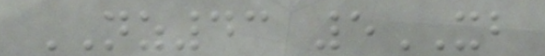NZ43 5XB
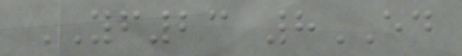YF23 8ED
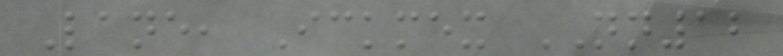Lane, Ickmex NN12
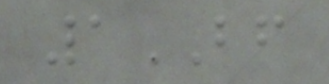1BF
